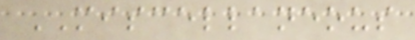MISCELLANEOUS
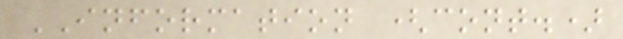INFORMATION (cont.)
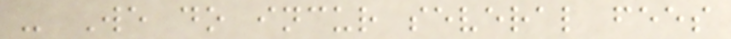- We do incur several fees
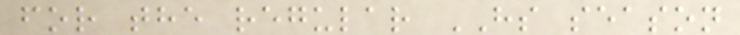for the regular HS season
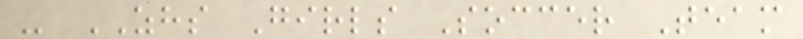- ZHS Girls Soccer Team
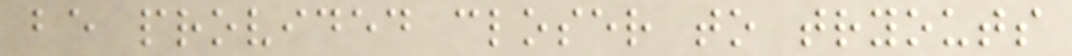be provided closer to tryouts
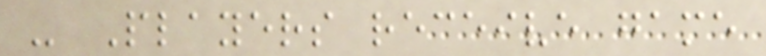- Players receive game
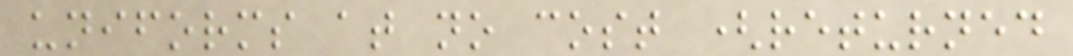uniforms at no cost (returned
